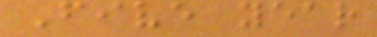Five year
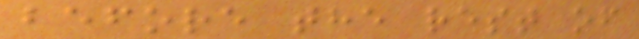before the rest of
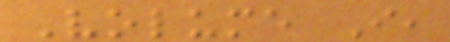Volume I,
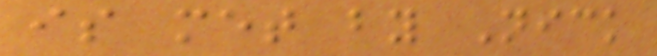is met by Nick
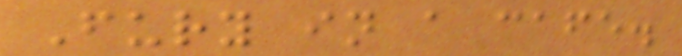Fury in a cafe.
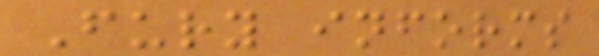Fury informs
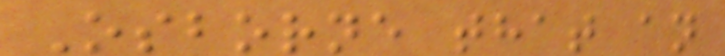Osborne that an
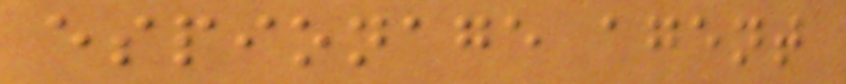espionage agent
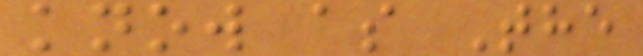know as The
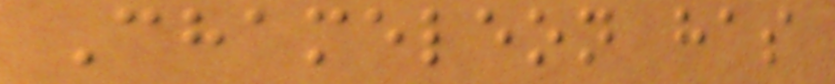Chameleon has
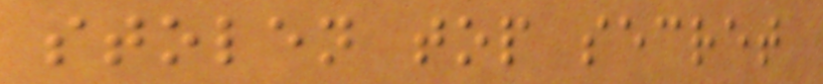stolen top secret
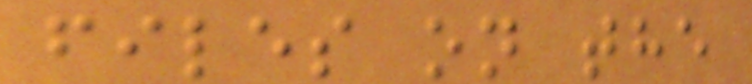files on the
